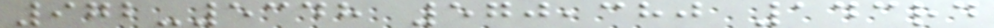972-5348 570,380 143rd
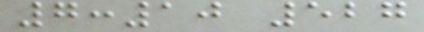7:10 527
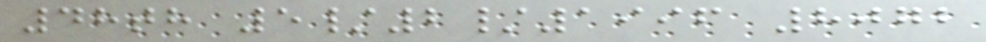48th 5/2/1996 8072
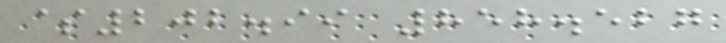$202.99 858.527
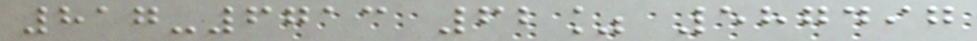817-6713 62% 587497
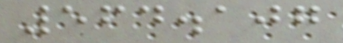564.107
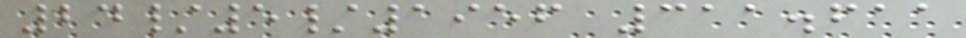24/5/1956 311.611
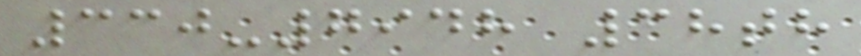330-7948 38th
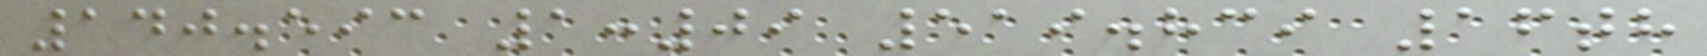140.593 1:09 519.839 16th
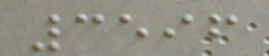3596
